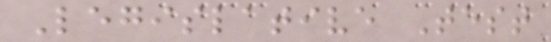Legislative Test
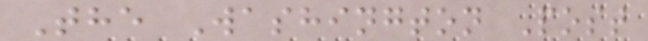The Washington Post
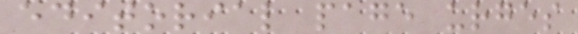editorial page urges
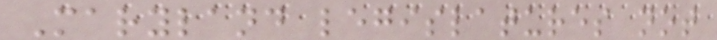Maryland legislatures not
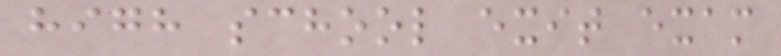high school exit exam
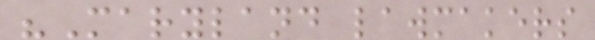"Maryland lawmakers
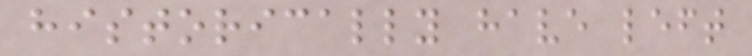historically have left
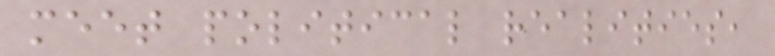meet political realities,
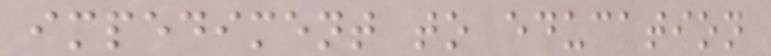impediment to education
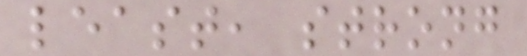least, strong
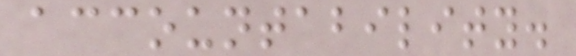accountability.
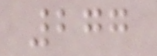277
